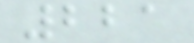221
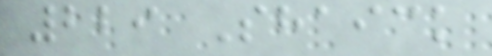229 Shaick
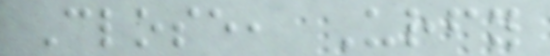Close, Urfy
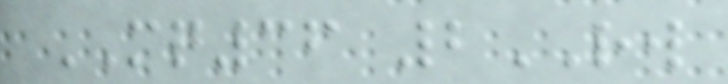MQ36 2RW
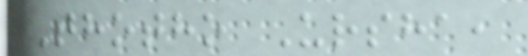Thotho Ursha,
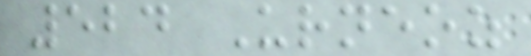524 Urneoz
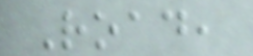Road,
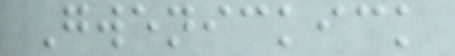Gwenickick
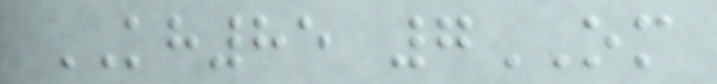KH85 7OM
